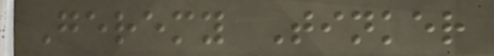Geremy Tinker
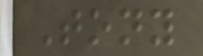Tony
